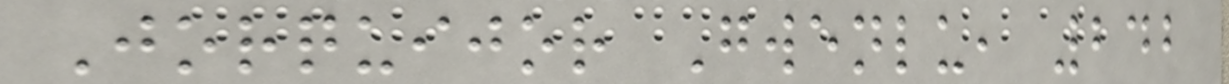Jorquijor Gwenlu, 242
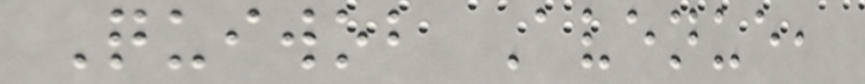Quiwob Avenue,
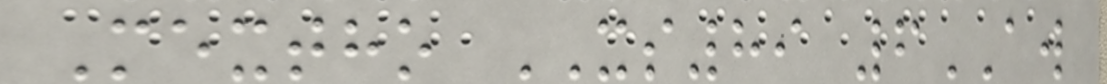Mextho XS89 6AW
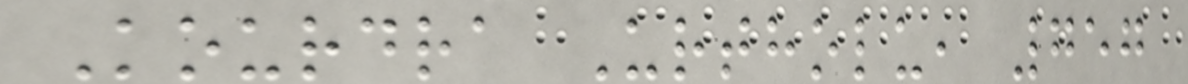Kourdra Urtholu, 757
